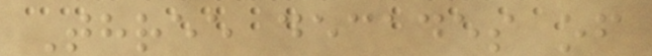Three decades of
